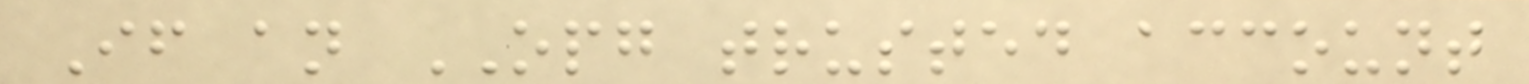If an OPG trusted account
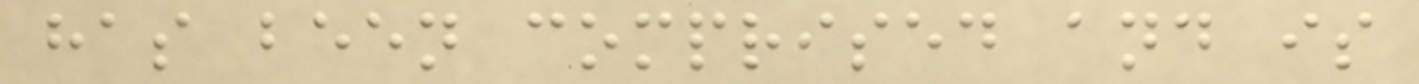has been comprised and is
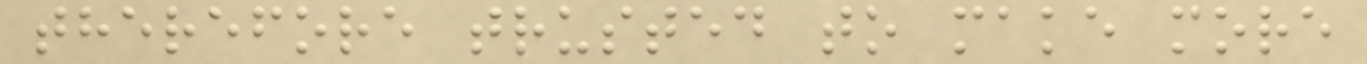therefore trusted to make more
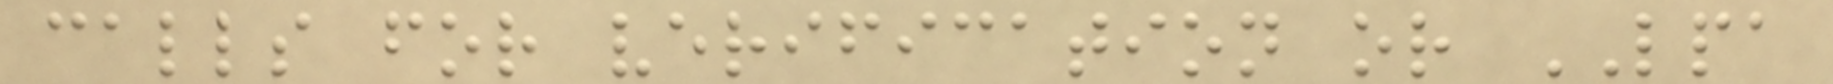calls for verification or LPA
